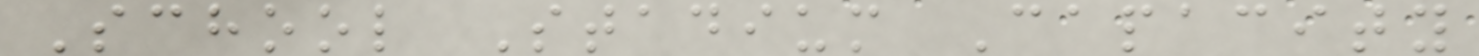School Stadium Capacity
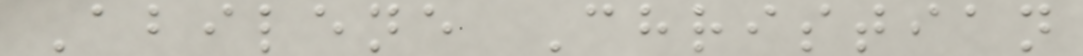Abilene Christian
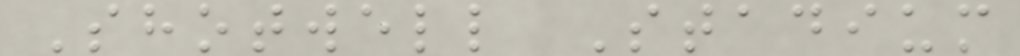Shotwell Stadium
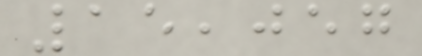15,057
